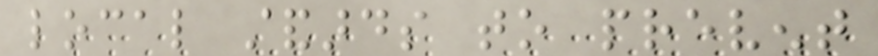local standards to prevent
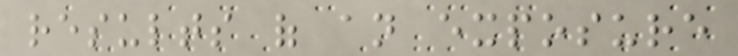results of an exposure
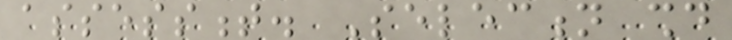assessment. Selection should
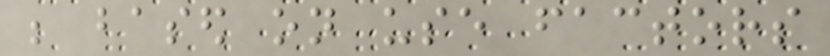be based on use factors
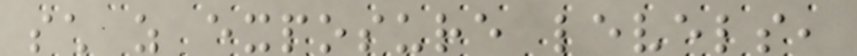such as exposure levels,
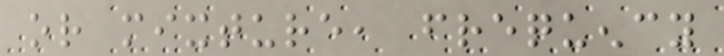or mixture, frequency
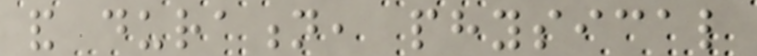and duration, physical
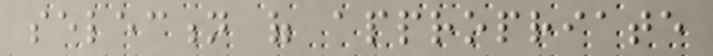selection of appropriate
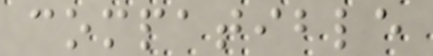compatible
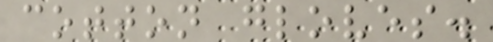cotton gloves.
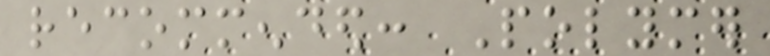recommended: Polymer
